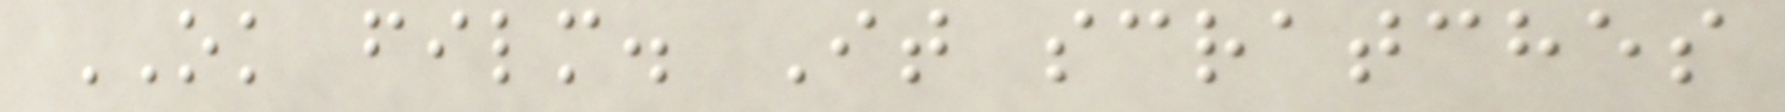OK film. It scratches
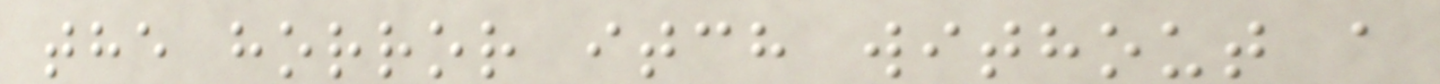the horror itch without a
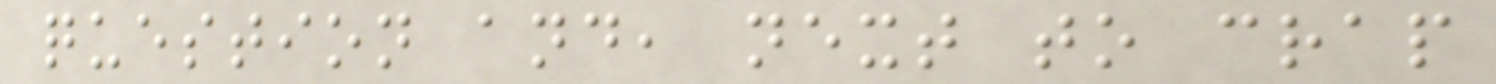question and, next to crap
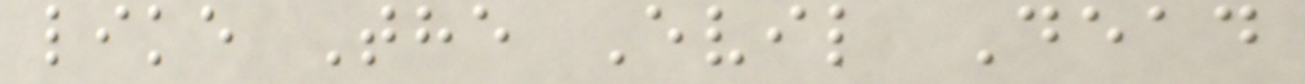like The Evil Dead
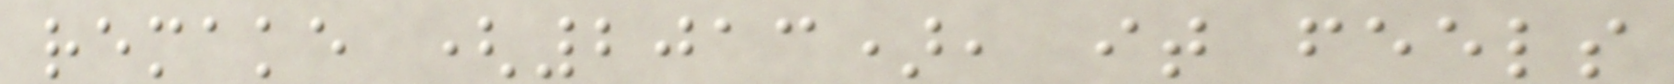remake (2013), it feels
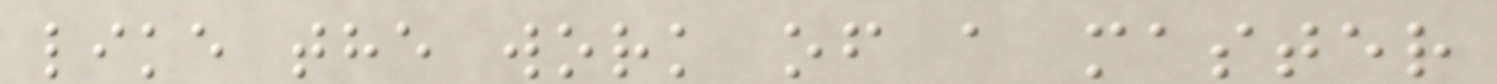like the work of a master
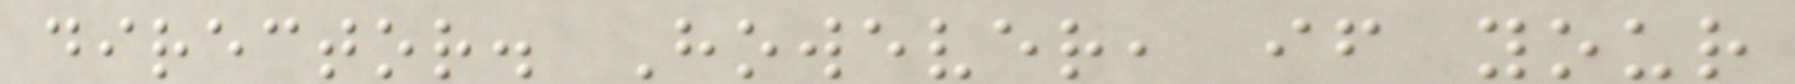director. However, if your
